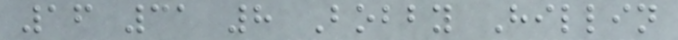16 31 8 Bobby Hillin
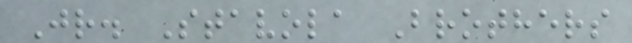Jr. Stavola Brothers
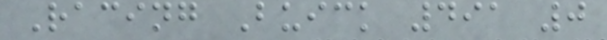Racing Buick 491 0
